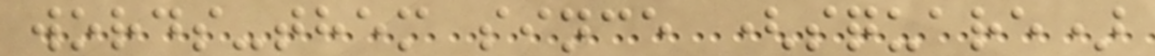words-them since (square)
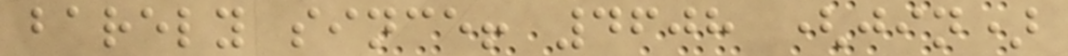barely since! 4608 (jin)
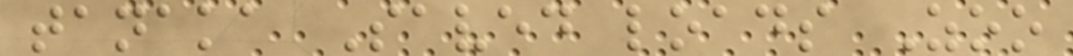tanaka Saved loads Zoo
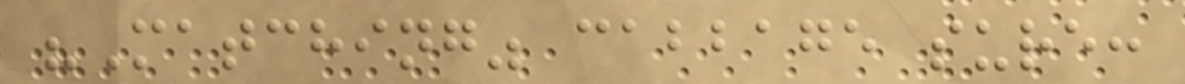"Matching" cabbage sure:
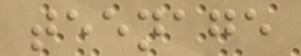teenage
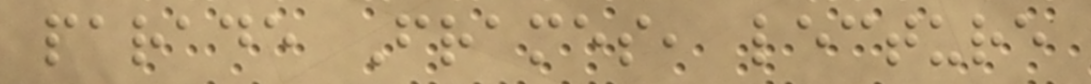parade Frames, lecture
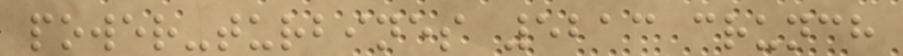power-turbines 5213 crunch
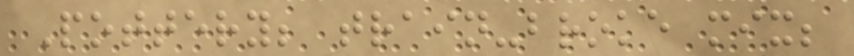Pottery; train-broke mix;
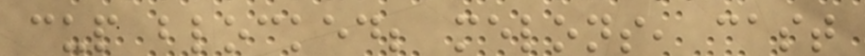cup blocked; melons, cast
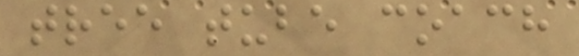tree tube coach
